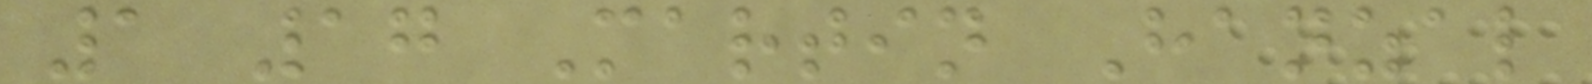1 17 Martin Hanzal
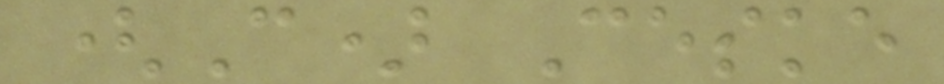(C) Ceske
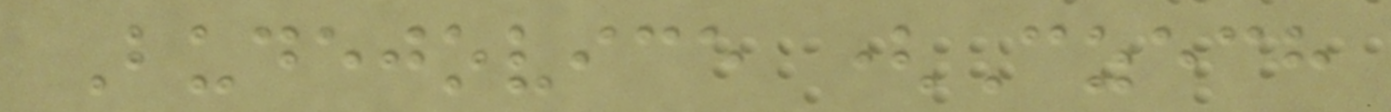Budejovice (Czech
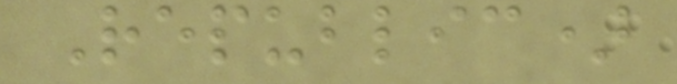Republic)
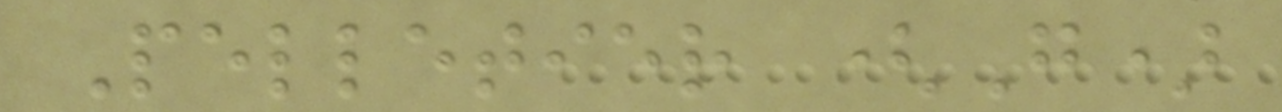Pelletier (G)
